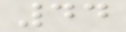44
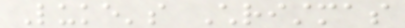Luke's Christmas
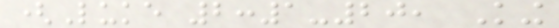(Luke 2:1-20, King
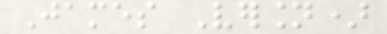James Version)
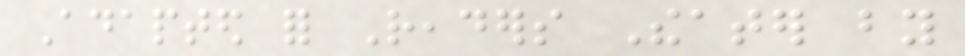Adapted for Readers Theater by
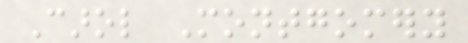Carol Montgomery
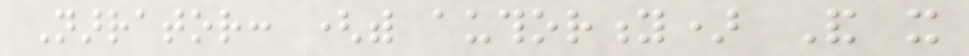Narrator: (with authority) And it
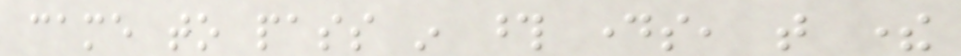came to pass in those days, that there
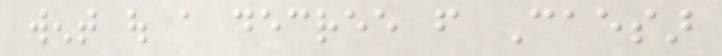went out a decree from Caesar
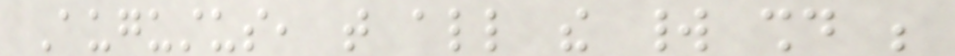Augustus, that all the world should be
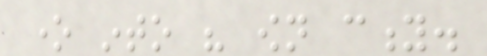one into his own city.
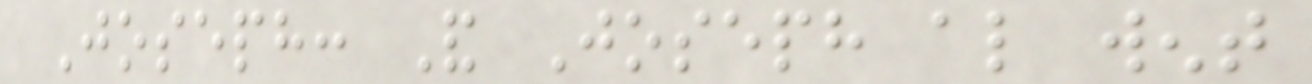Joseph: And Joseph also went
